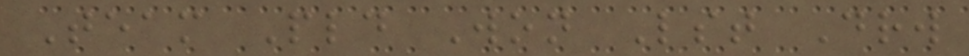Team Pld Won Lst Drw
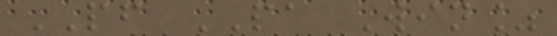PF PA Win%
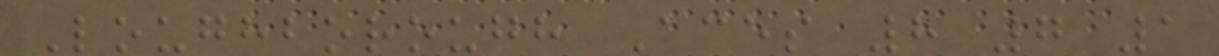Loughborough Aces 8 7 1
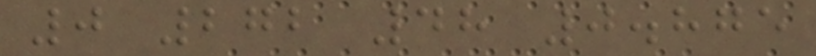0 272 48 0.875
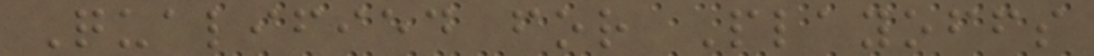Qualified for Playoffs
